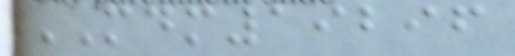MDM19296
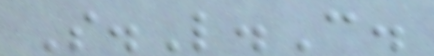S.L.C.
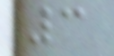3
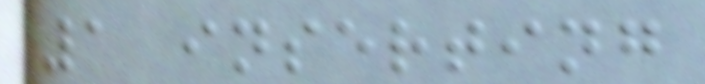1 inserting
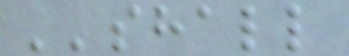''shall
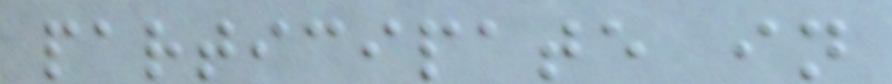participate in
